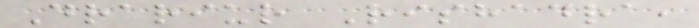Drariur Rishadra,
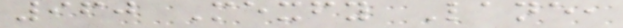960 Mexfy Lane,
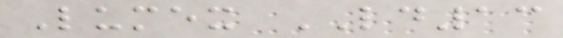Lumex LD13
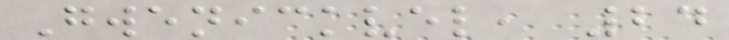Gwenickvel, 24
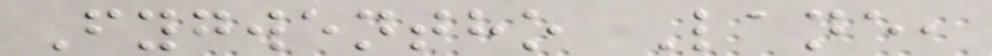Fygwentho Lane,
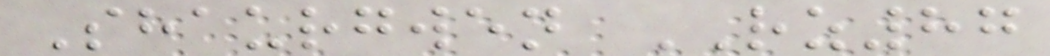Shaurgwen RZ87
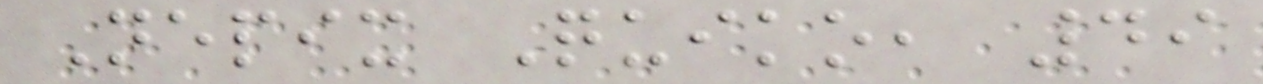Nepix Quiko, 49
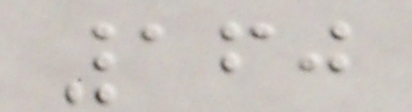160
